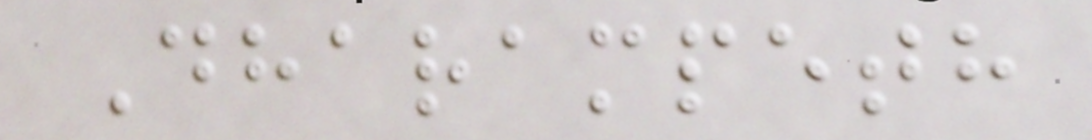Dharampeth
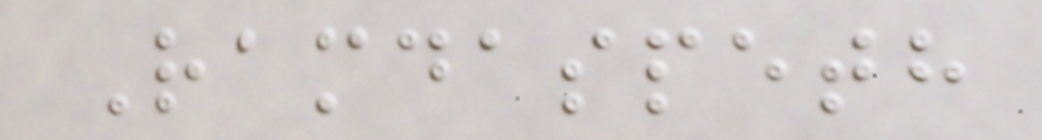Ramdaspeth
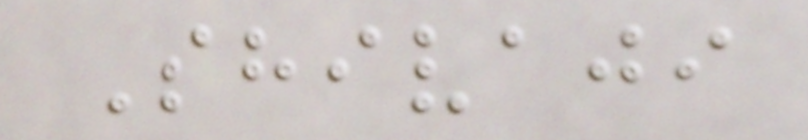Shivaji
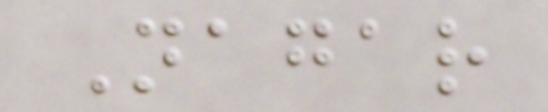Nagar
